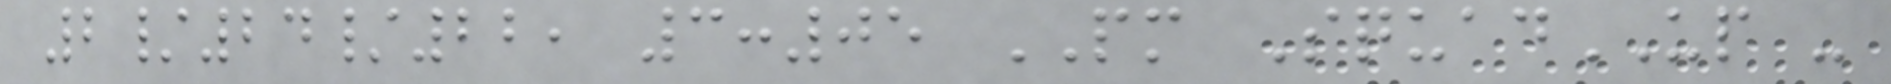2/24/22, 3:05 PM SquadUP -
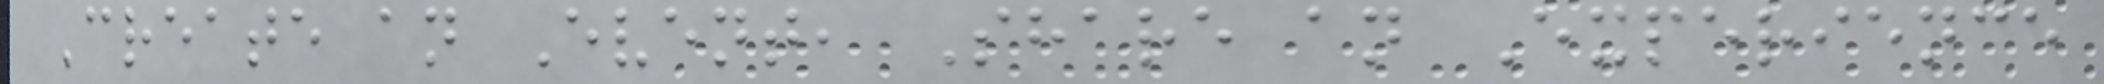Create an Event, Share an Experience
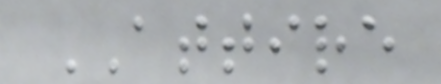ATTIRE
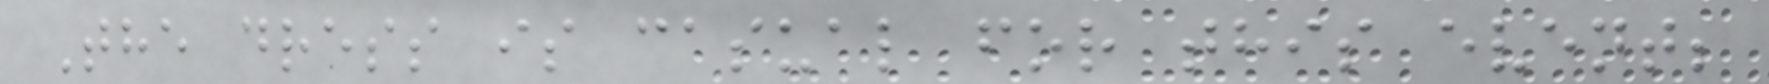The dress is casual for this event;
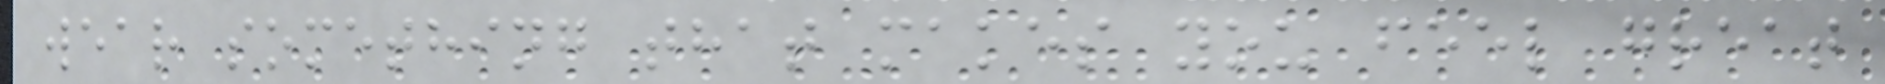wear something that makes you feel great
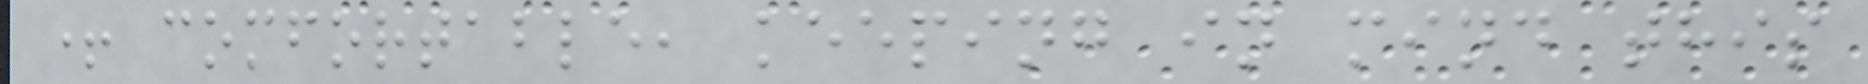+ comfortable, keeping in mind this
